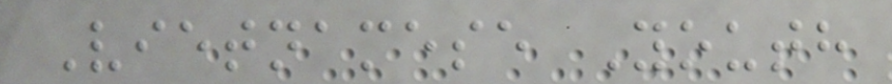Vietnamese Youth
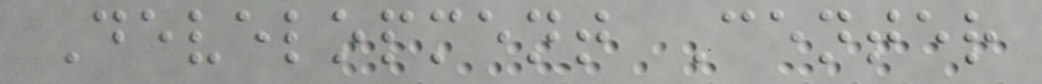Development Center
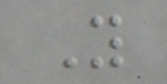Y
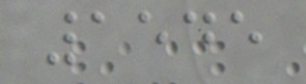1545
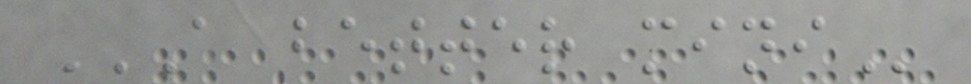A BETTER MINI
